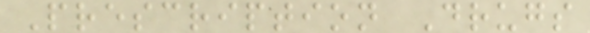Prescription Drugs
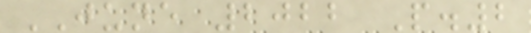JUNE 2022 P.2
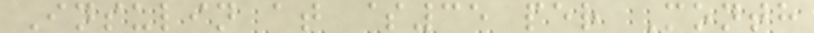Insulin at $35 per Month
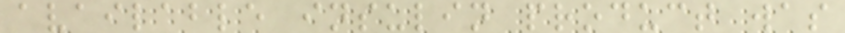available insulin product was
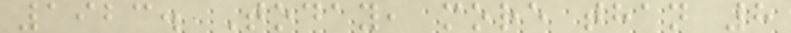1923. Today, more than 8
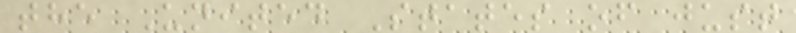the United States of just
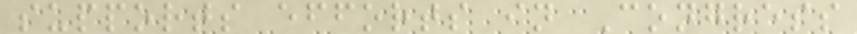supports efforts in Congress
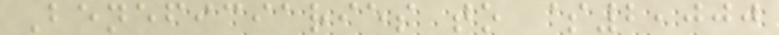Beneficiaries to $2,000
